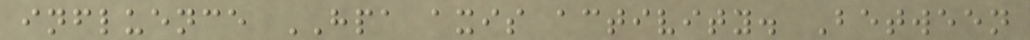influence HPA axis activity. Between
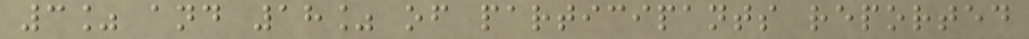3% and 18% of participants reported
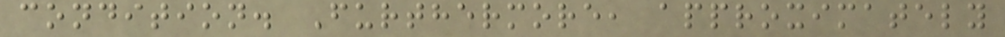condition. Furthermore, approximately
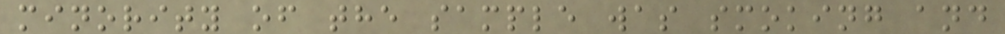minority of the sample was smoking and
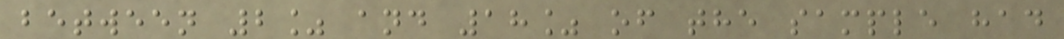between 2% and 18% of the sample had
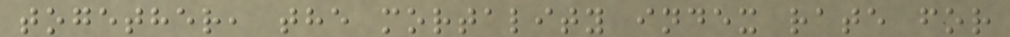together, the mortality index rate for
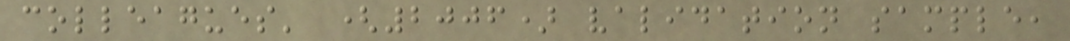colleagues' (2006) validation sample,
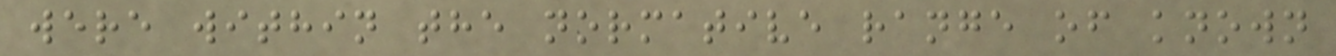were within the normative range of known
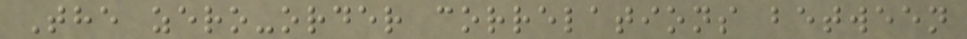The zero-order correlations between
